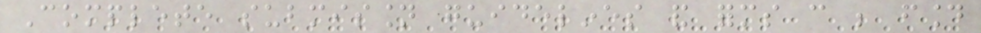Complete submission guidelines and forms can be found
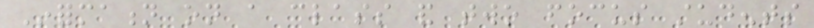Information on a class and two focus students
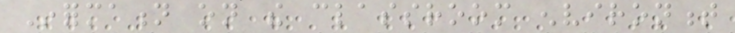Information on the classroom environment
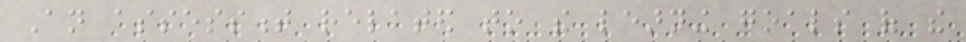An assessment related to the learning goals of the
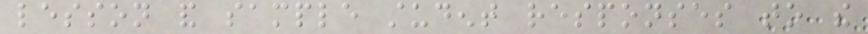lesson and sample student responses to the
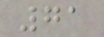71
